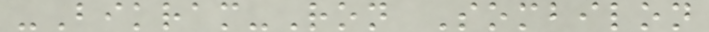-Bikram-Ron Sombilon
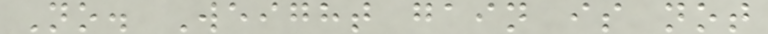No. Weight gain is not
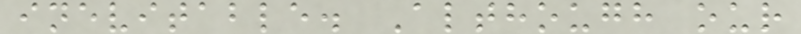inevitable. Although our
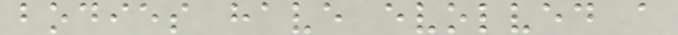bodies have evolved a
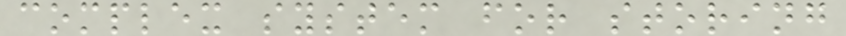complex system for storing
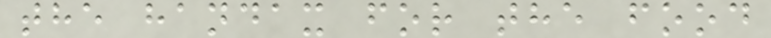the handax for the food
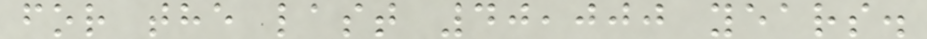for the last 40,000 years.
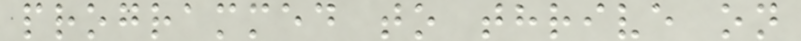programmed to thrive on
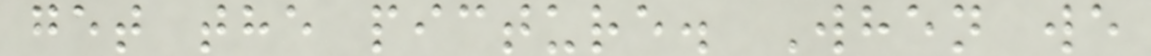get the picture. When we
